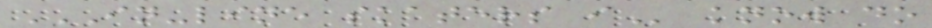IN-LINE SKATERS I know do
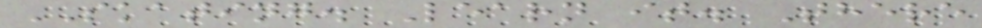SKATING. Learn it. There
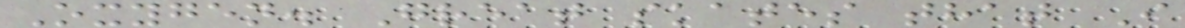Oxygen. Great skates that I
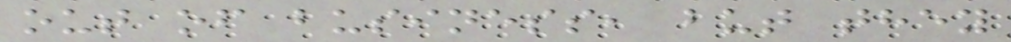out of business, but they
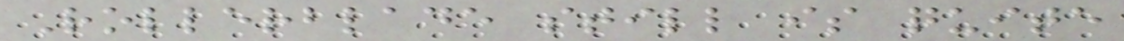Rollerblade still is quite
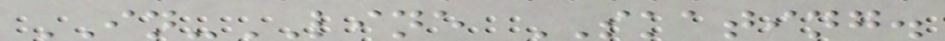IN-LINE SKATING.
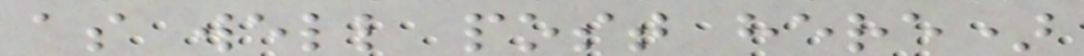as well post here)
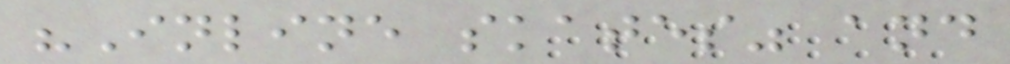"Inline skates" and
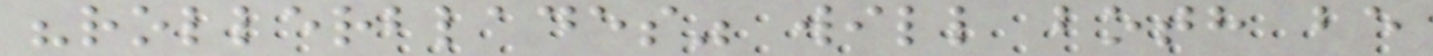"rollerblades" will both be
